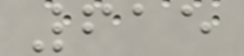615
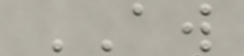AW
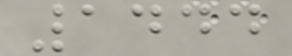1444
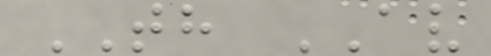TH AV
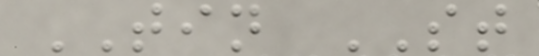TIN ST
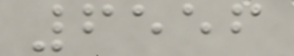6556
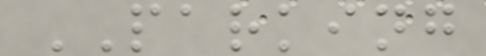PARKING
